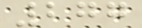277
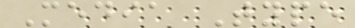Media Type
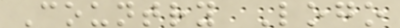Country Logo
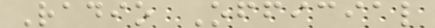Radio Official
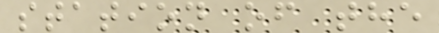station of the
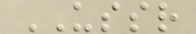USSR
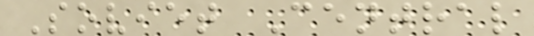Soviet Central
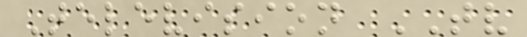Television TV
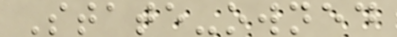State-owned
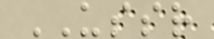USSR
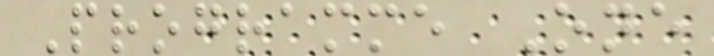Programme One
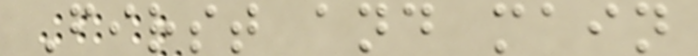First and main
